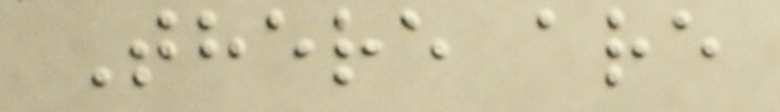There are
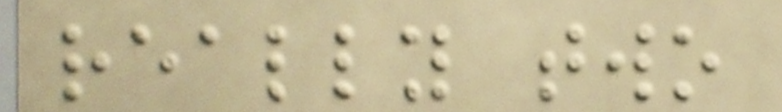really two
